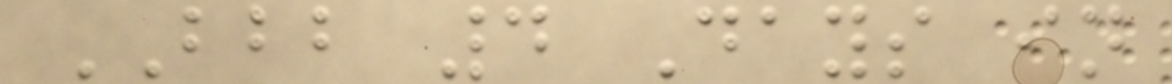BBB 4 Days in
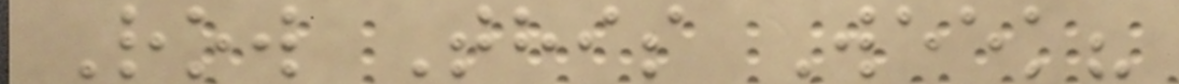Row This Week?
